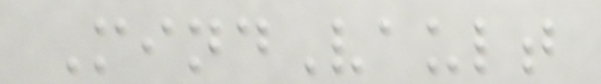MindVault
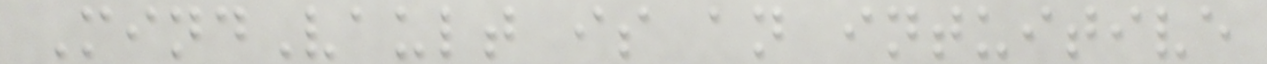MindVault is an intuitive
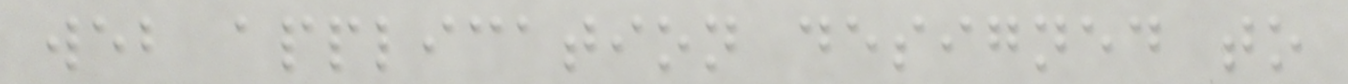web application designed to
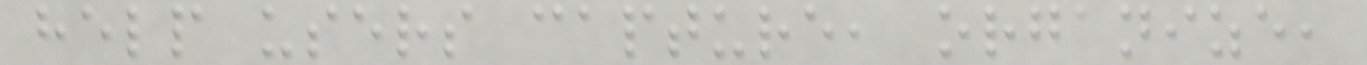help users capture, organize,
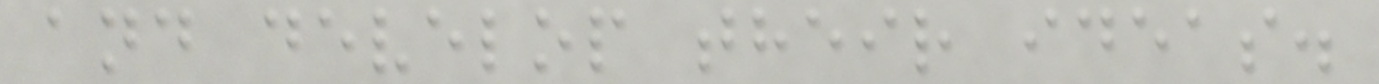and develop their ideas.
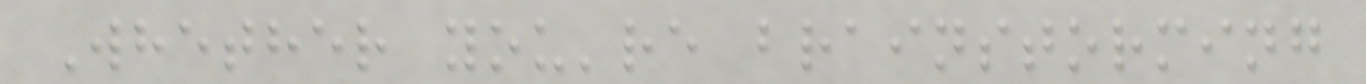Whether you're brainstorming
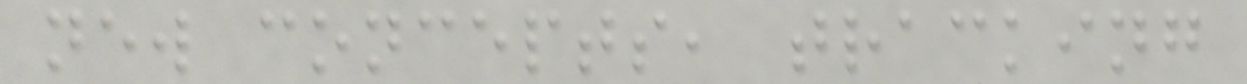new concepts, tracking
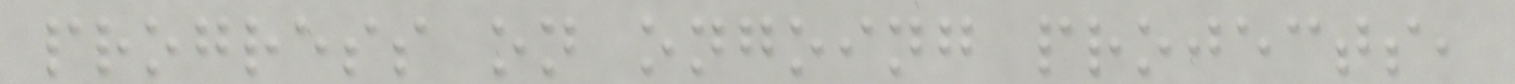progress on ongoing projects,
